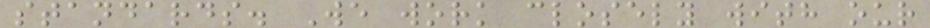standards. We work closely with our
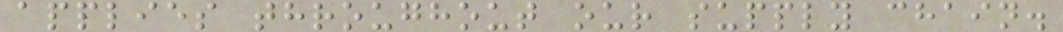applies throughout our supply chain.
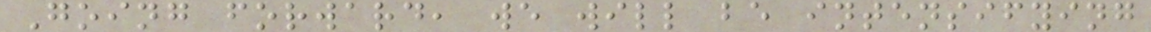Going forward, we will be intensifying
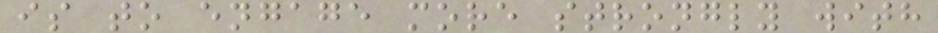is to engage more strongly with
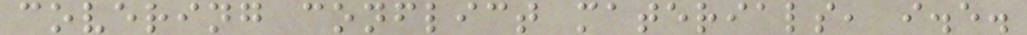covering conflict materials, i.e.
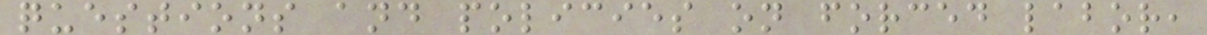questions and policies on forced labor,
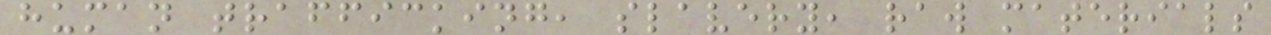human trafficking, slavery, raw materials
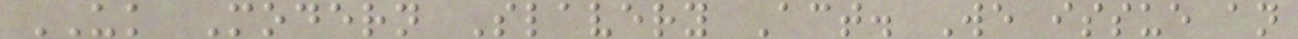UK Modern Slavery Act. We issue an
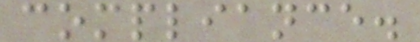compliance.
